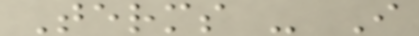Terms - I
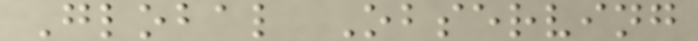Global Observing
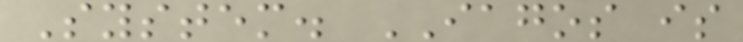System. IAGOS is
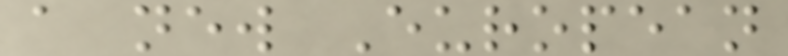a new European
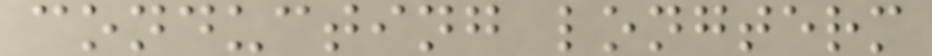conducting longterm
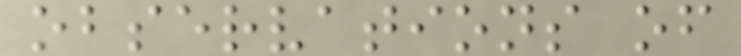observations of
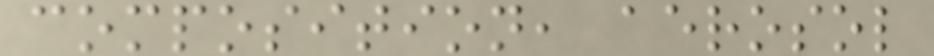composition, aerosol
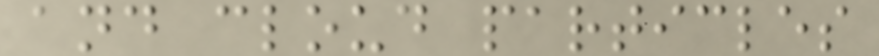and cloud particles
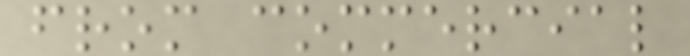from commercial
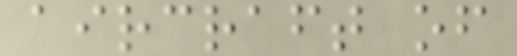aircraft of
